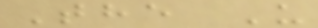The U
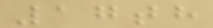17th
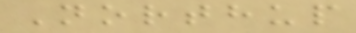Northup
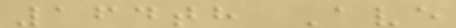164th Ave
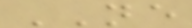NE
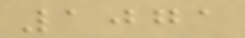1071
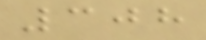308
